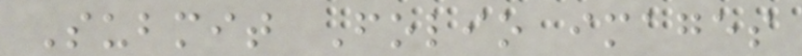Submit Folio images
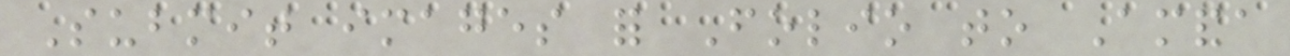Submit images for Folio to Amanda
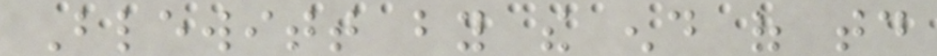Blewitt by the end of today
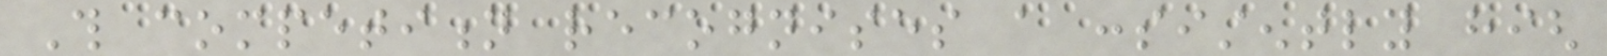This competition recognises a consistently high
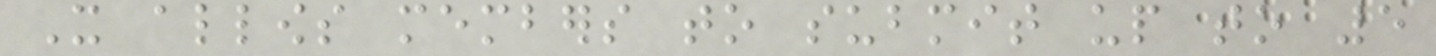It allows members to submit up to 5
